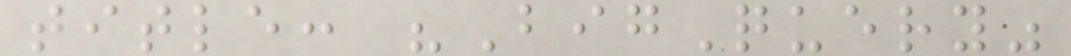title: "BigQuery"
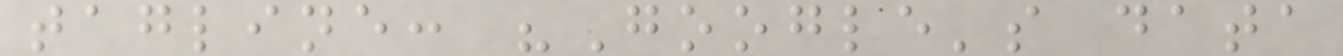tagline: "Google's data
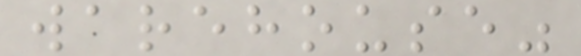warehouse"
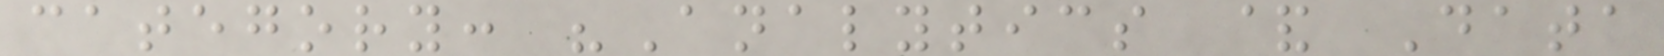category: "Analytics & Data
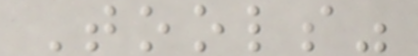Tools"
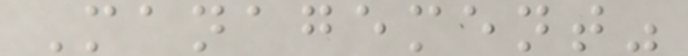Management"
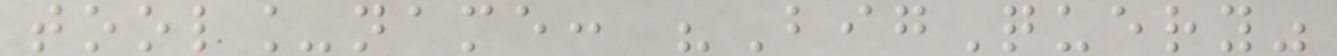tool_name: "BigQuery"
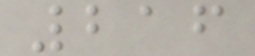216
